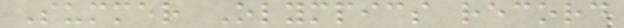Summer Olympics record
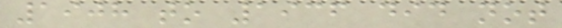1908 to 1936 did not
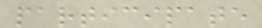participate
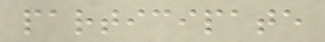participate
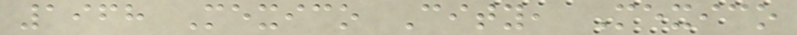1968 Mexico City, Mexico
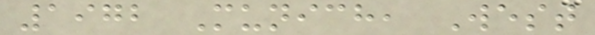1972 Munich, West
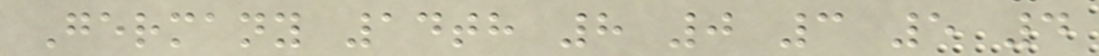Germany 14th 8 0 3 5 4
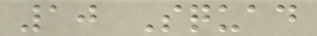10 Squad
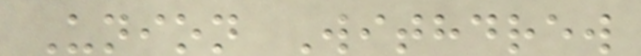Union Withdrew
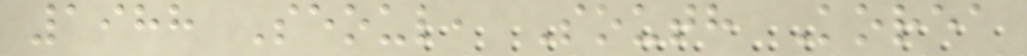1988 Seoul, South Korea
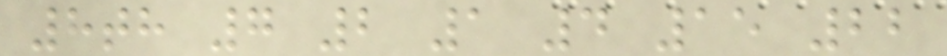8th 7 2 1 4 15 22
